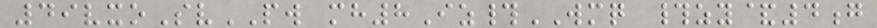49vxoSvPW mh8Iz#WMQ #zy&4g
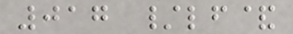017 /lf&
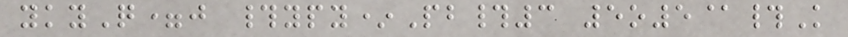ykyQ=j #ypy*Pb#3 5o5@#K
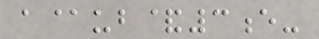a@ub&3e-
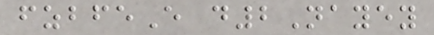fzbfeE d2Nayey
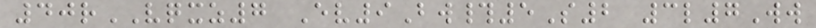40rVQXZ7 Ev9Bw#5S2 3l7Ww
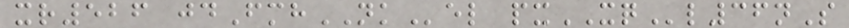xr526 jdFmhNKel pxXQl36nS
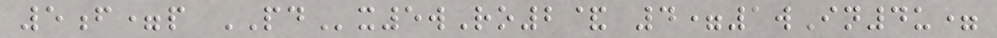5f=p PDx5wRo2& 4=1wIn4u=
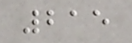215
